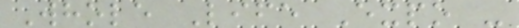Whole Life Expo -
